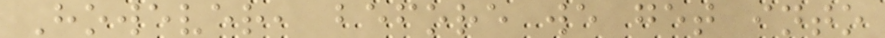However, before we get into
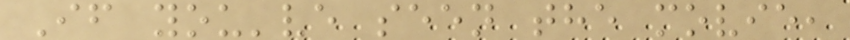If you've seen the movie,
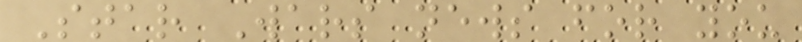Star Wars news for you
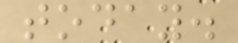today.
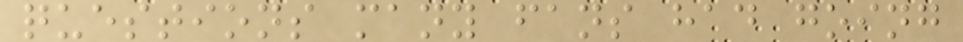questions many fans had going
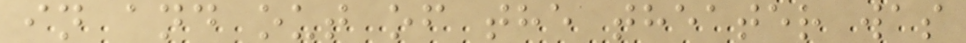in and out of the theater was
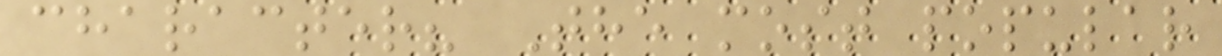character? The most popular
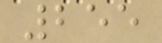255
